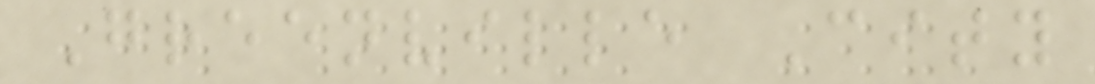Greenville City
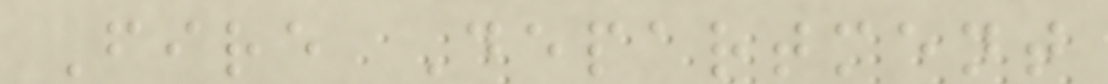Fire Department
